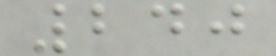240
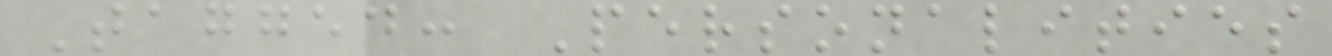Tagged: Personalities
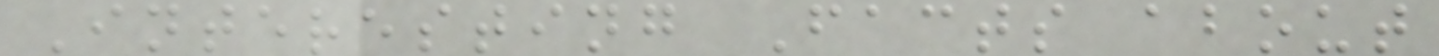Interesting Facts about
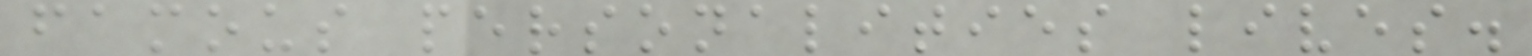famous personalities lives.
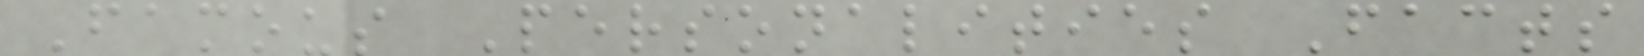Famous Personalities Facts
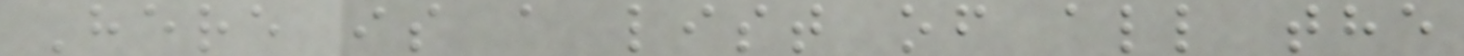Here is a list of all the
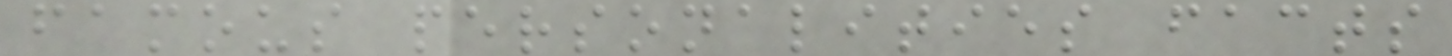famous personalities facts
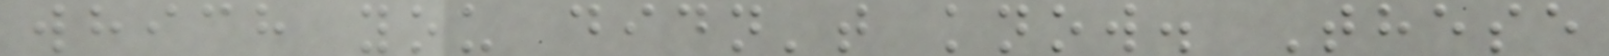which you didn't know. These
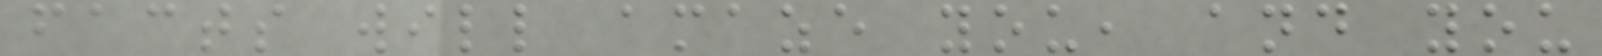facts will amaze you, and you
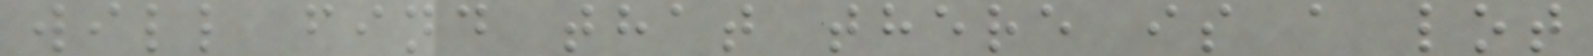will find that there is a lot
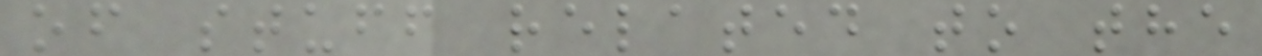of stuff related to the
